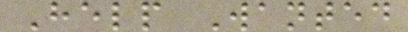Help Wanted
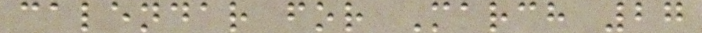calendar for March 27
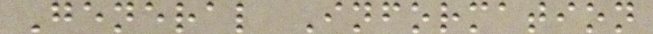General Information
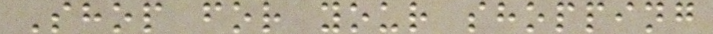Shop for your shopping
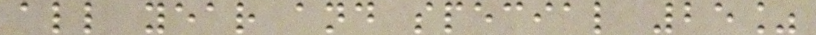all year and special 25%
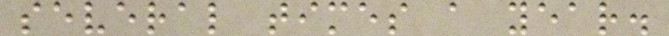several times a year.
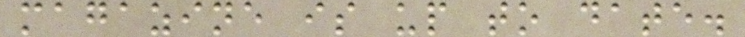magazine is up to date.
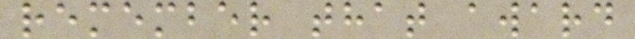remember that award
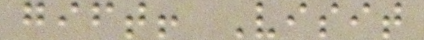gift! Visit
